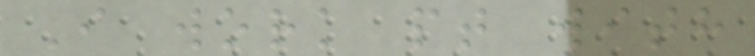I work pt with
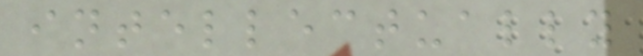intellectually
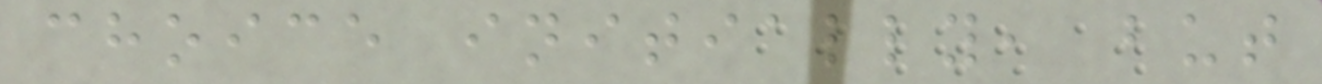choice initially, but
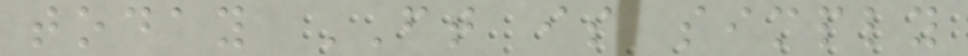today FT is simply
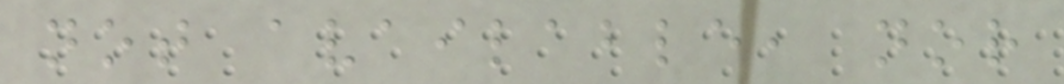not available, nor
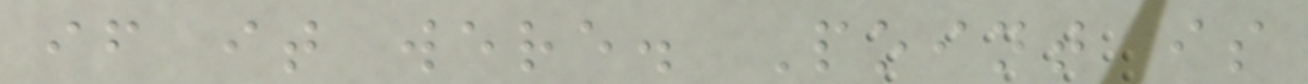if it were. Point is
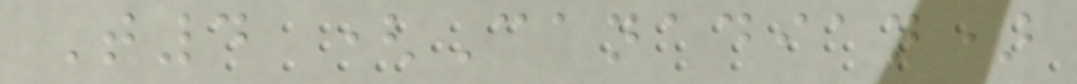T4 (Canadian)
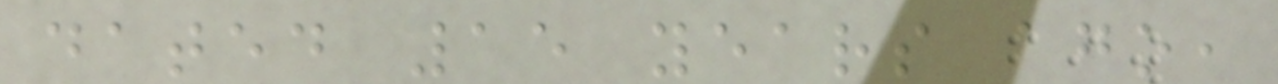dated 15 years ago,
